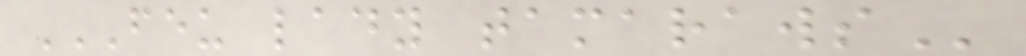FEU LADY TAMARAWS
